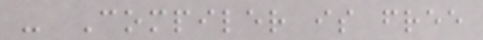- Compiler is free
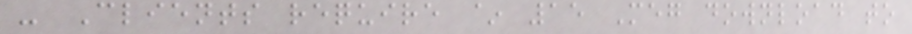- Clients require ~ 15 Meg download to
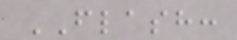FLASH:
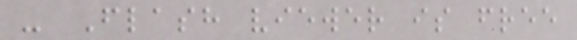- Flash viewer is free
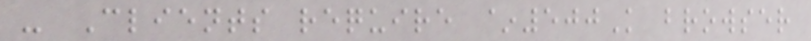- Clients require ~500K browser
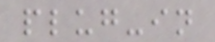plug-in
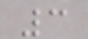3
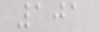101
